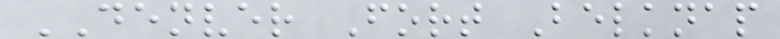DENVER Fort Belknap
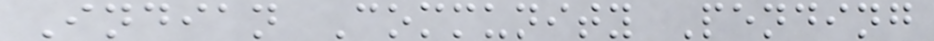Indian Community Pending
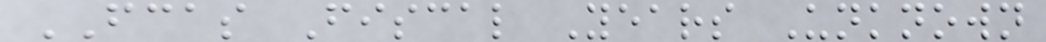FCAS Fiscal Years Unknown
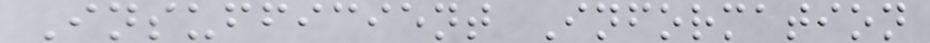Insufficient Information
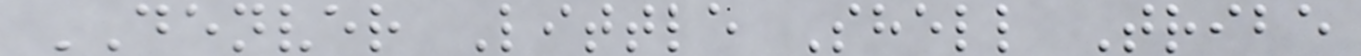DENVER Little Shell Tribe
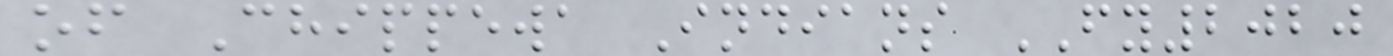of Chippewa Indians FY2020
